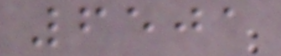6501
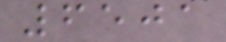6501
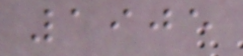1905
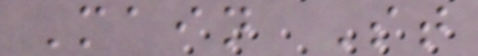Main St
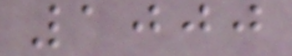1000
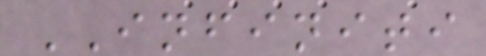INFINITI
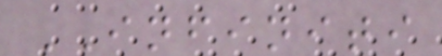INFINITI
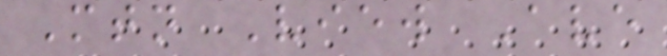Mtn View Ave
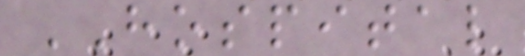HOSPITAL
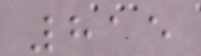815
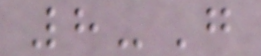8-G
